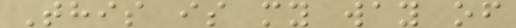This is my way of
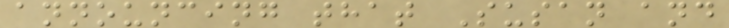announcing that Susan and
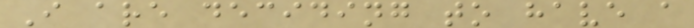I are deciding to have a
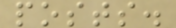posts.
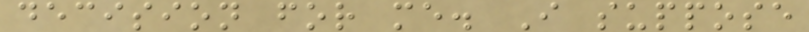decision for me. I suppose
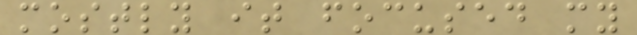mostly it focused my
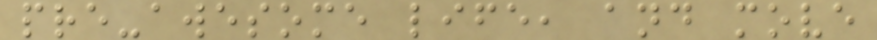pre-awesome life, and move
